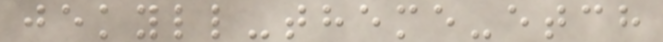jekyll-theme-etch
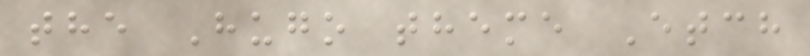the Hugo theme Etch
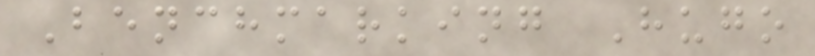Benchmarking Hugo
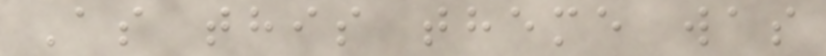As this theme was
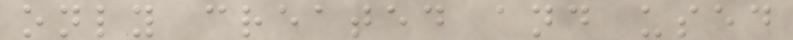only created and used
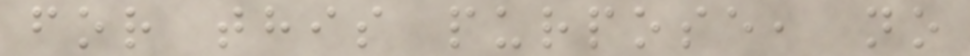for this purpose, no
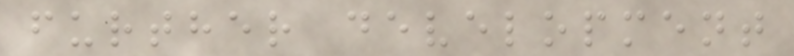further development
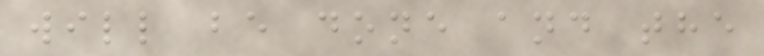will be done and the
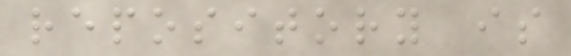repository is
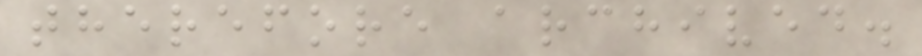therefore archived.
